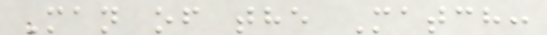Man of the Match:
